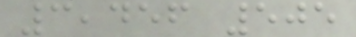3,456 505
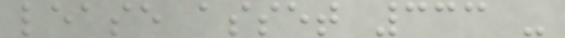lease asset 333 -
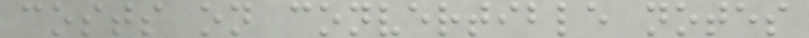costs on convertible notes
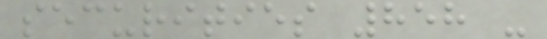securities 858 -
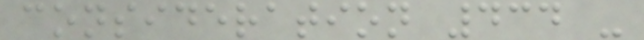consideration 434 -
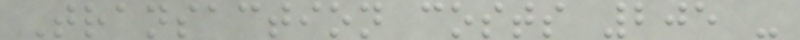Transaction costs 205 -
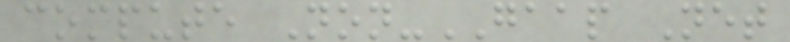compute Non-GAAP Net
